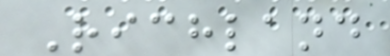Richland
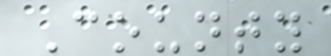County
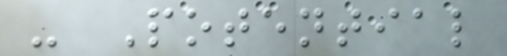- Potential
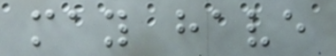may have
